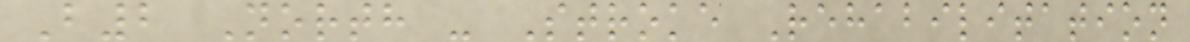B2 North - Stroke Rehabilitation
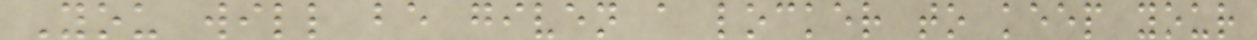You will be given a locker to keep your
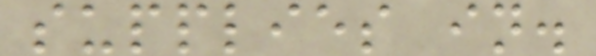supplies in.
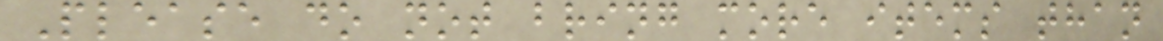Please do not bring more items than
